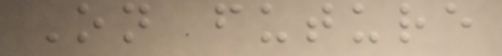On future
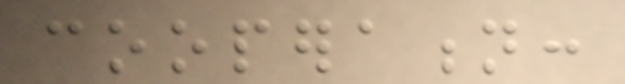cooperation:
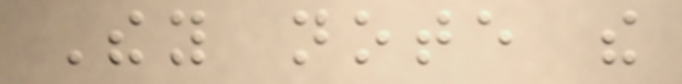They note the
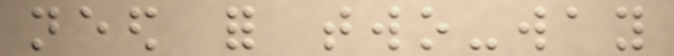need for two-way
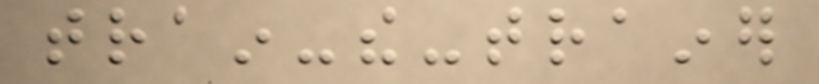train-the-trainer
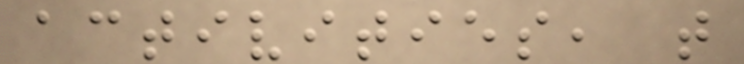activities, that
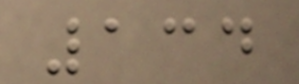134
